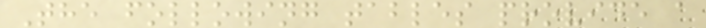The following tables provide a
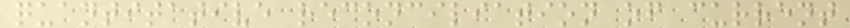quantitative reconciliation of current
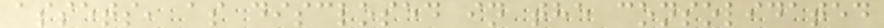assets, as disclosed in the consolidated
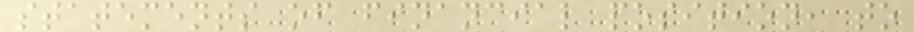statements of financial position, to
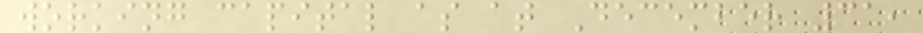working capital as at December 31,
